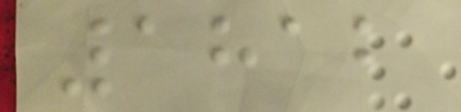1812
